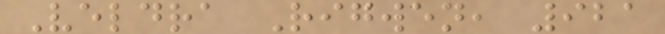Veldra Rigwen, 921
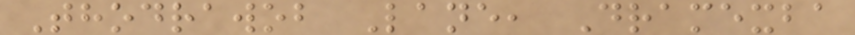Thodrawob Lane, Dramexba
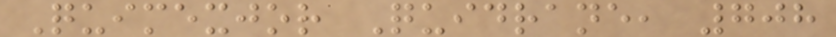Quimexjor Quidrane, 708
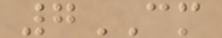7CM
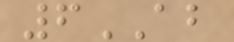6AB
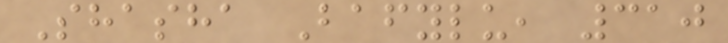Shasha Bafylu, 310
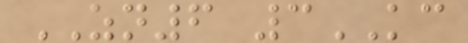ZN6 3KC
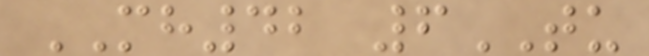MH42 6TU
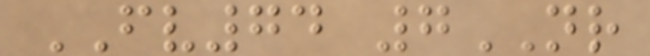FV74 7NR
